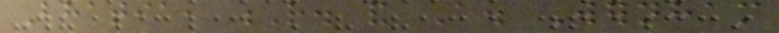Bhatia, R. and A. Wernham
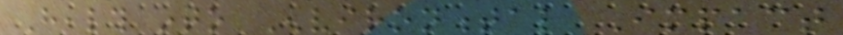Health into Environmental Impact
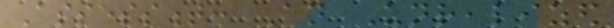Assessment: An Unrealized
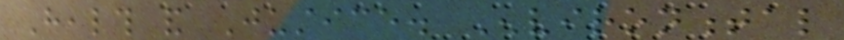Health and Justice. Environmental
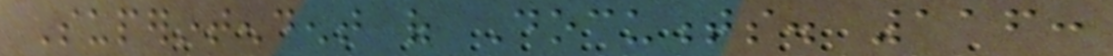Superintendent of Documents. 116:
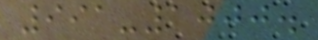991-1000.
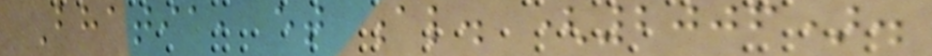Bhatia, et al. (2006).
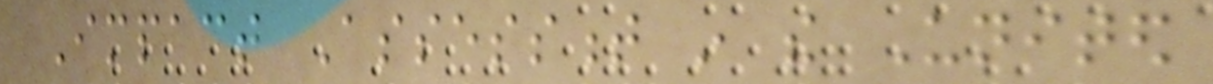Impact Assessment in the United
